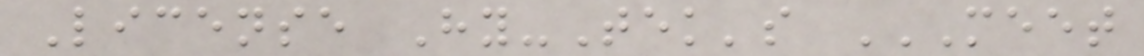License Hy-Tek's MEET
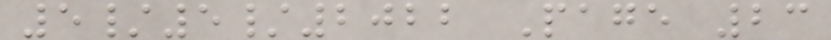5/5/2022 Page 23
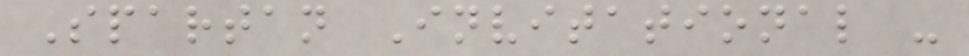Spartan Invitational -
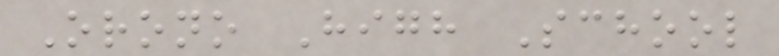Orono High School
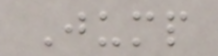Jump
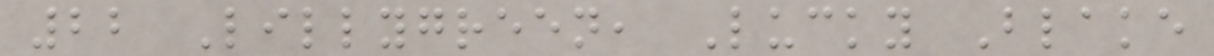22 Lillygreen, Lucky Blake
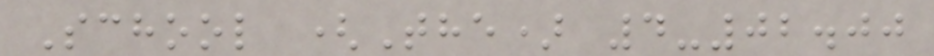School (The) 4-02.00
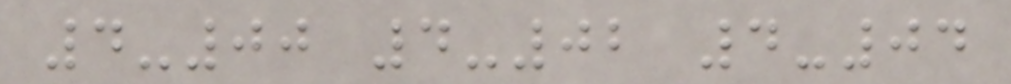4-00 4-02 4-04
